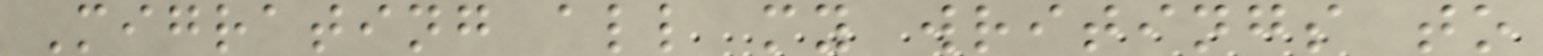Migrating all my writings to
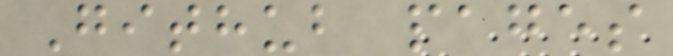Github pages
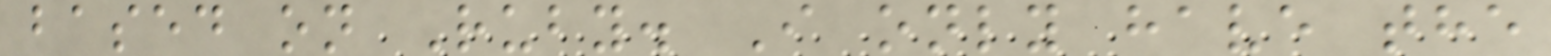based on Ruby. I only have the
